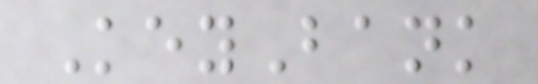KeyBank
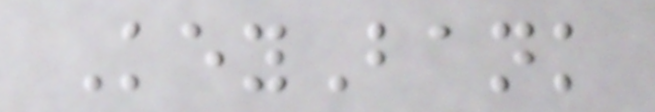KeyBank
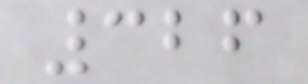326
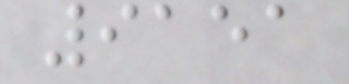9151
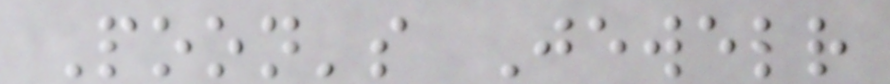Poon's Jewelr
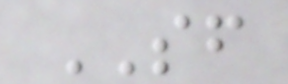SF
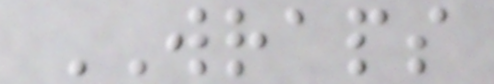WRAPS
